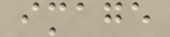image
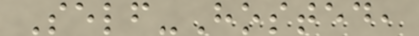Self-Hosted,
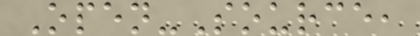Open-Source,
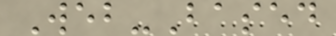Web-Based
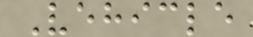Vehicle
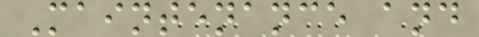Maintenance and
